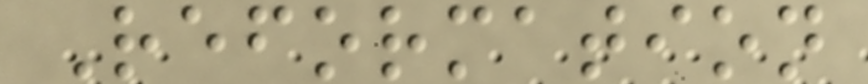Reformation
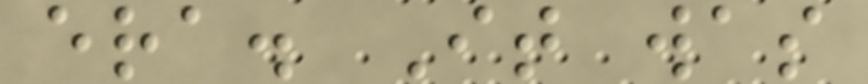era. It was
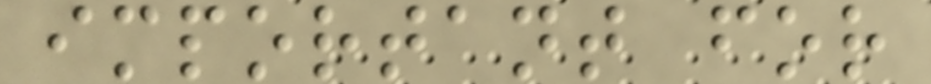important for
